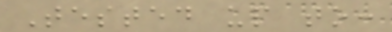Tested up to:
